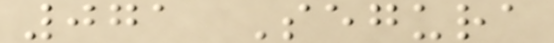071 Segura
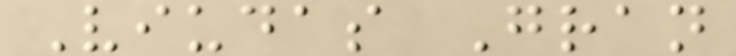Viudas Gran
